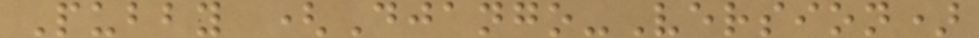Pubby (Django-Version)
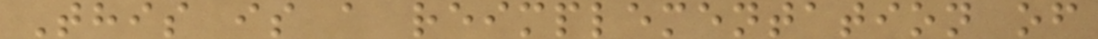This is a reimplementation of
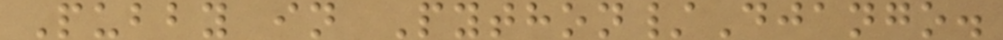Pubby in Python/Django.
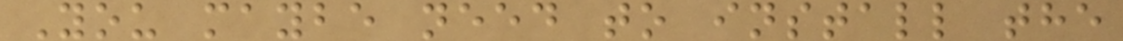You maybe need to install the
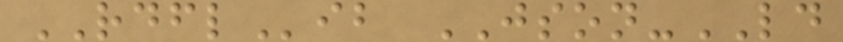RDFLib JSON-LD
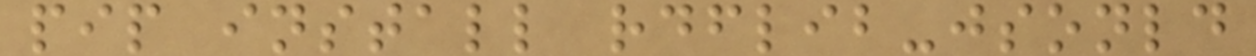pip install rdflib-jsonld
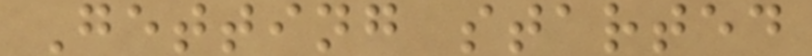Getting started
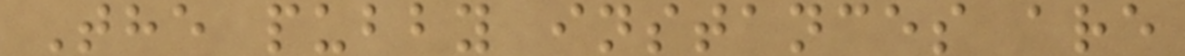The pubby instances are
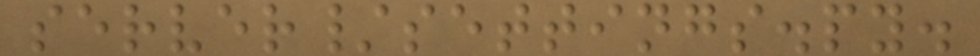server/settings.py.
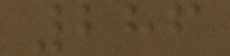286
